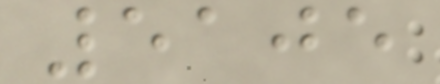5105
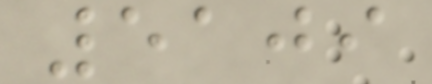5109
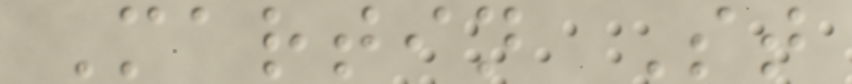Martin St
